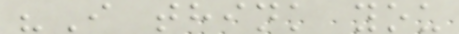"I think you
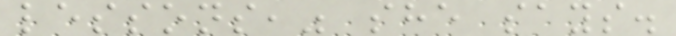lessons," she says.
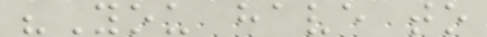"You have to
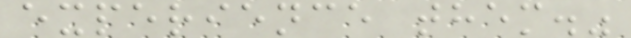experience them."
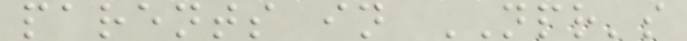parents in NPR's
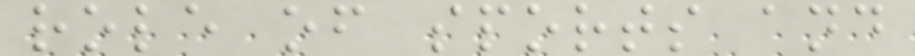role of sports and
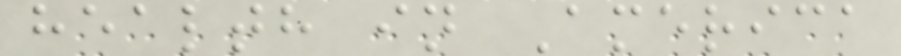health in America
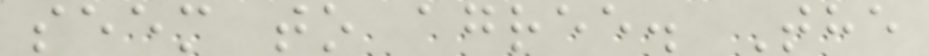seem to agree. The
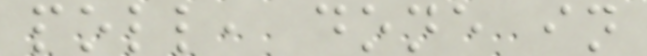poll, done in
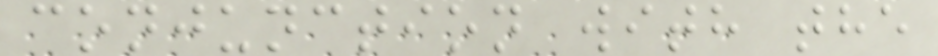conjunction with the
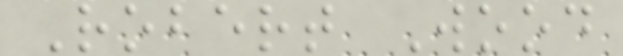Robert Wood
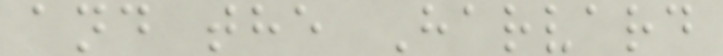and the Harvard
